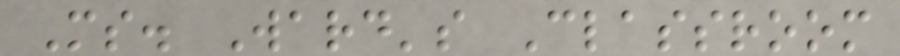Ms. Ward's Classroom
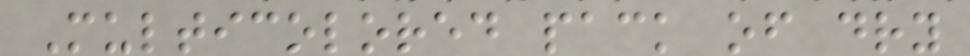Multicolored pack of dry
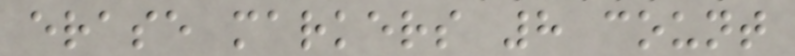erase markers 8 count
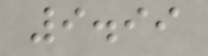9.99
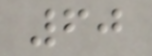60
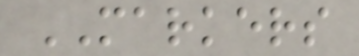MARKERS
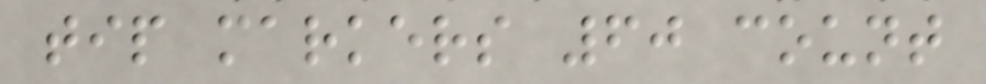tip markers 60 count
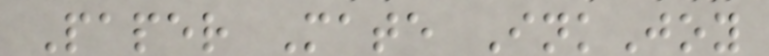Paper Mate InkJoy
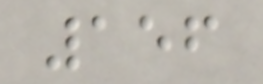156
